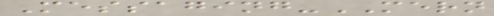Messaging-MERN
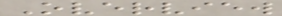Overview
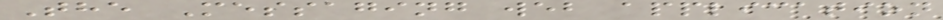The Messaging web application
